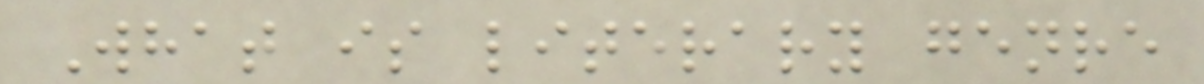What is literary genre
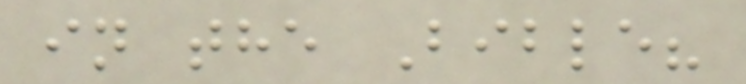in the Bible?
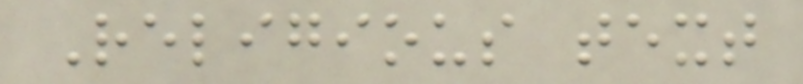Religious text
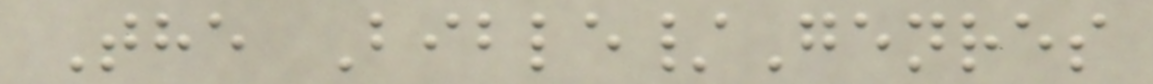The Bible/Genres
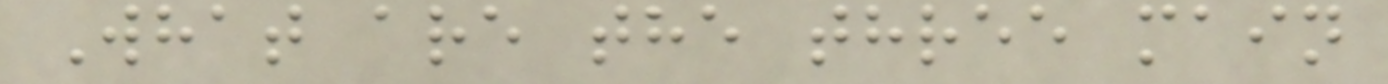What are the three main
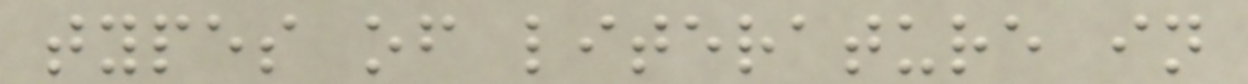types of literature in
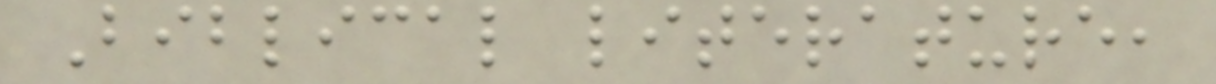Biblical literature,
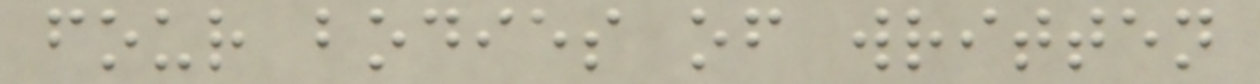four bodies of written
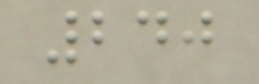240
